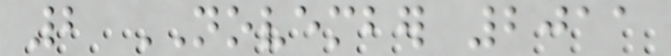2 NOVEMBER 2011
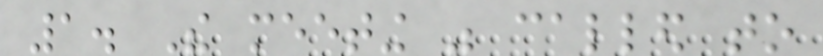1. The meeting was called to
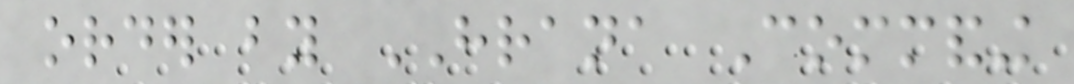order by HRANA Commanding
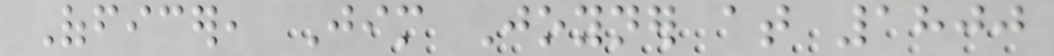Officer, Jim Joyner at 1800
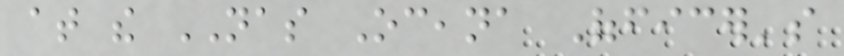at the NAS Oceana Officer's
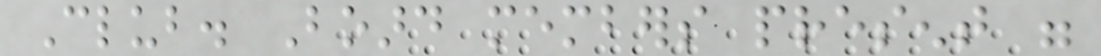Club. Board members present were
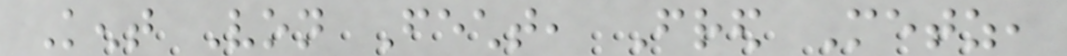Kent Von Fecht, Fred Metz,
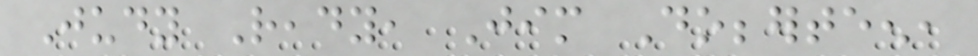Judy Ready, Jim Dobberteen,
